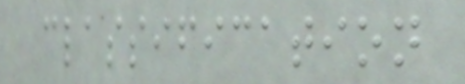classification
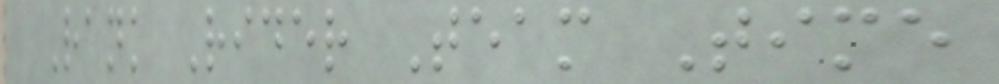Rank Rider Team Time
